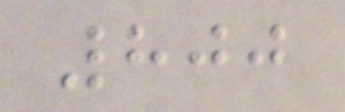800
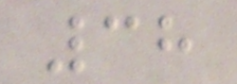38
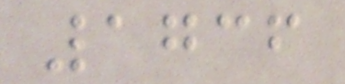1736
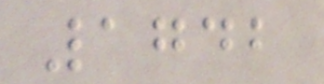1742
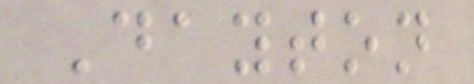Dayton
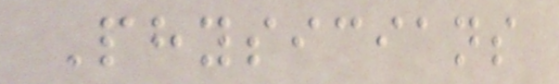Physicians
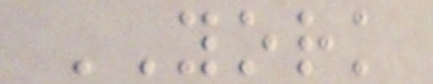YORK
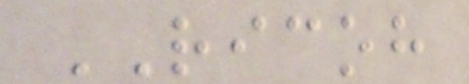RICOH
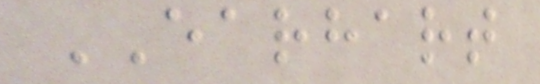EARHART
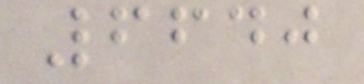6640
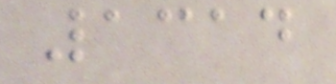1314
